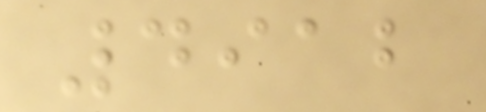4912
